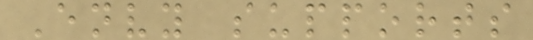Envy supports
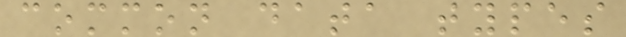common data types
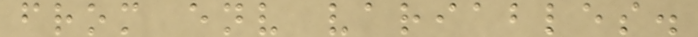from env variables.
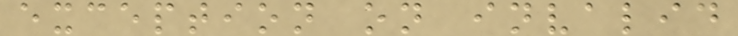exception on invalid
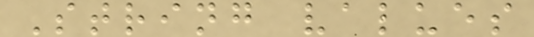String values
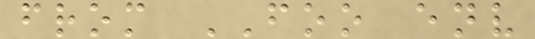from FOO env
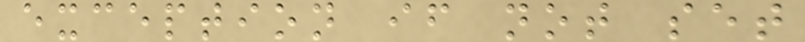exception if not set
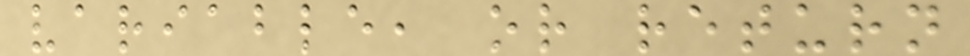variable, or return
